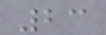23
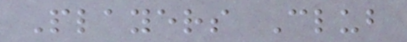Players Club
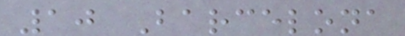10 Barcelona
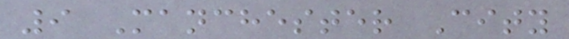9 Manchester City
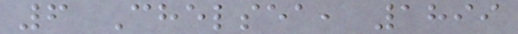6 Chelsea, 1899
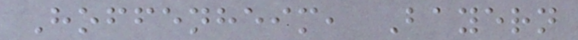Hoffenheim, Bayern
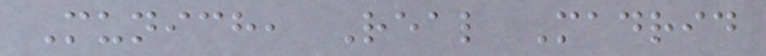Munich, Real Madrid
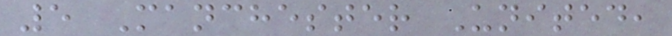5 Manchester United,
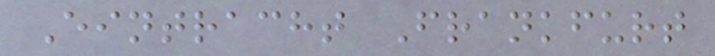Eintracht Frankfurt
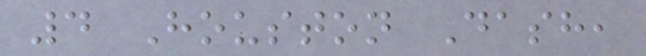4 Houston Dash,
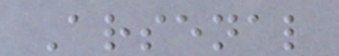Arsenal
